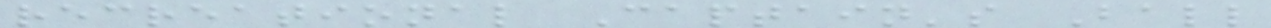recreational Captain's Ball
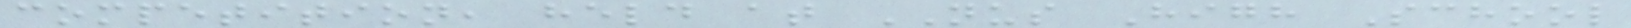competition, held at NUS High School
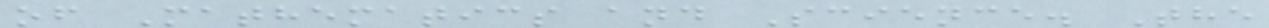of Mathematics and Science. The
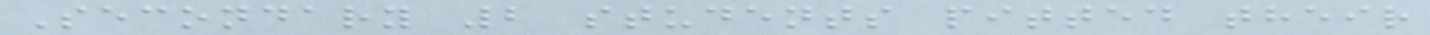Secondary 2 students pitted their
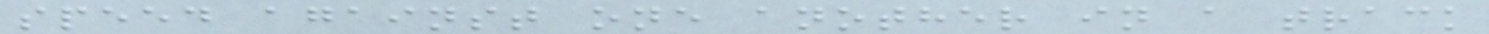speed against one another in a track
